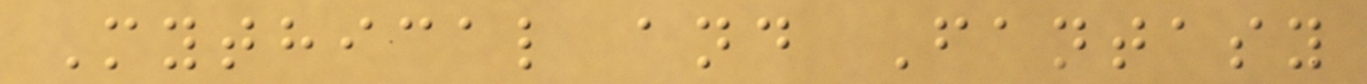Mythical and Fantasy
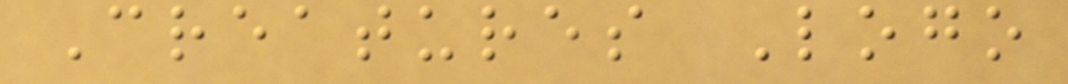Creatures Logo
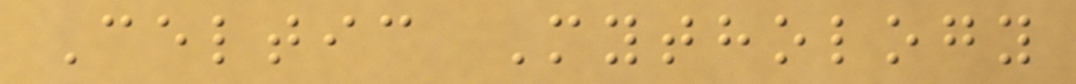Celtic Mythology
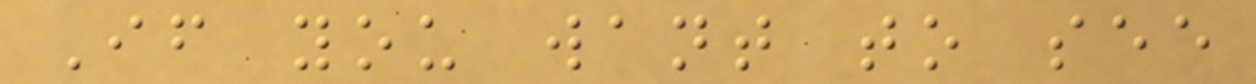If you want to see
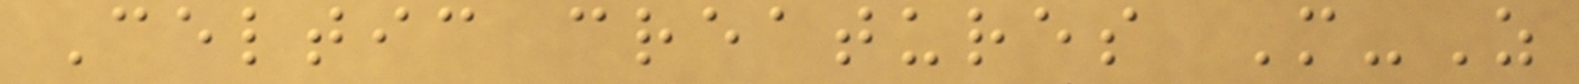Celtic creatures M-Z
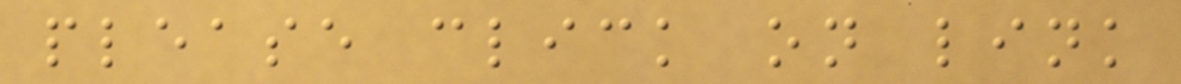please click on link
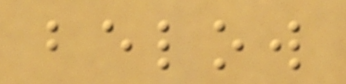below
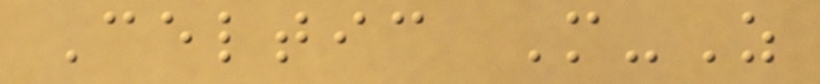Celtic M-Z
